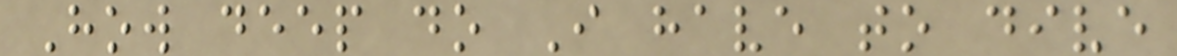How deep do I have to dive
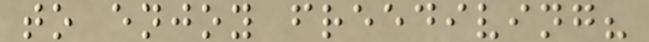to enjoy freediving?
